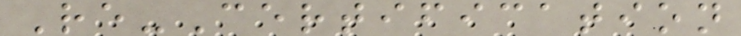Re-Certification
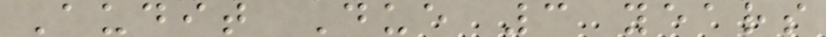Audit Due 3 years
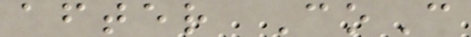after CoC
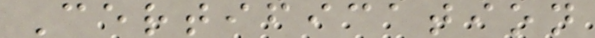Certification
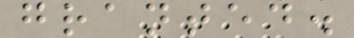granted.
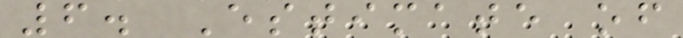6. Estimate of
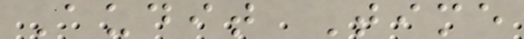Audit Time
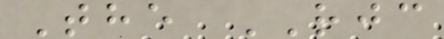The RJC
